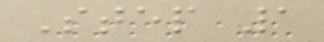Step 1
